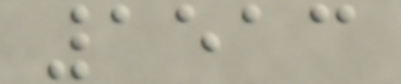1513
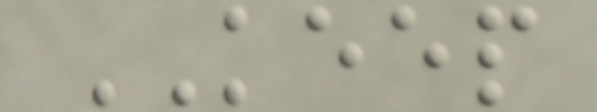KEEP
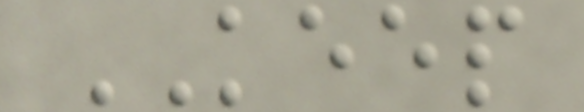KEEP
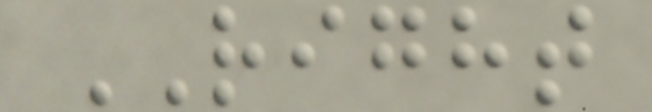RIGHT
